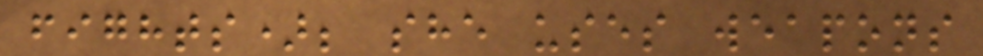fights); she uses weapons
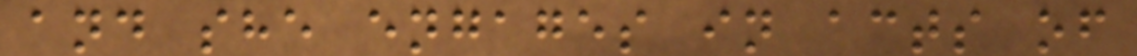and she engages in acts of
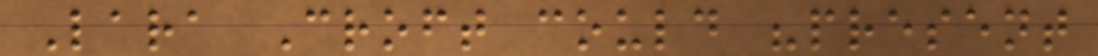Lara Croft could "present
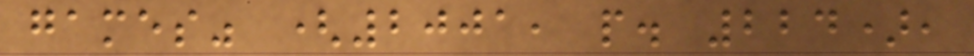games" (2001, p. 224),
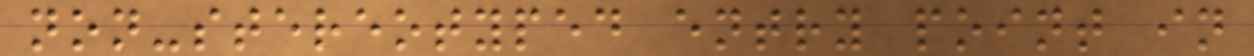non-stereotyped entry point in
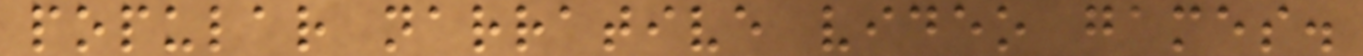popular narrative video games.
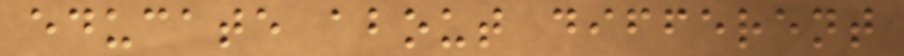educate about different
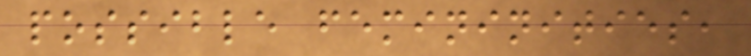possible femininities,
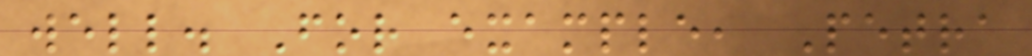well. For example, Petra
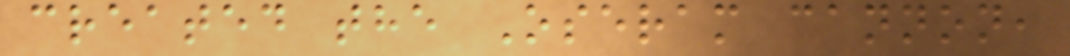created the Oseram cannon,
